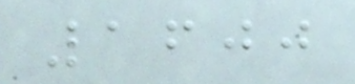1600
